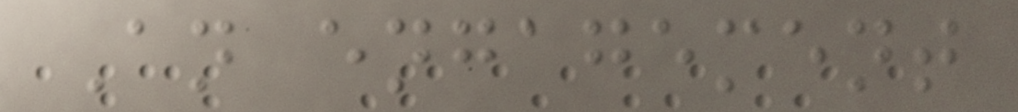An engagement
